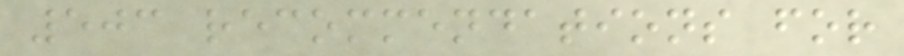503 recommendations for
